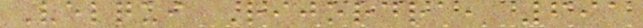Velqui Rijordra, 691
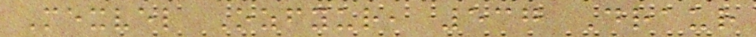Mexvel Ozfyur, 537 Draur
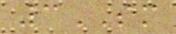3SM
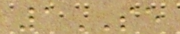1SE
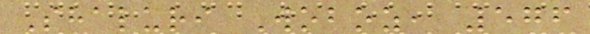Shaluri Woboz, 576
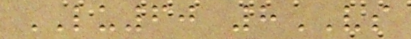LU60 8VS
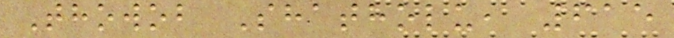Thowob Shatholu, 615
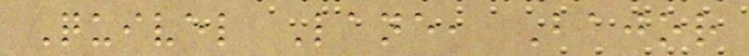Quivel Lane, Bajor
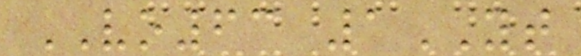VO63 1YT
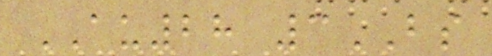AU28 3BS
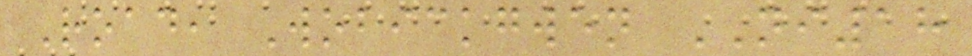Road, Wobickgwen NI18
